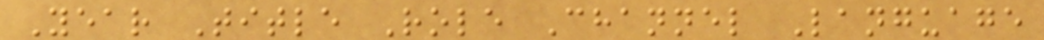Year Title Role Channel Language
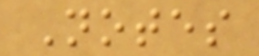Notes
